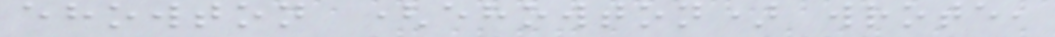ehowton (ehowton) wrote,
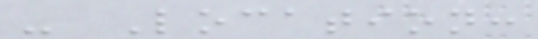- Location:
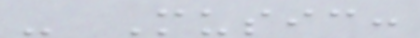- Music:
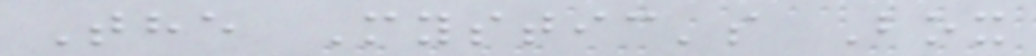The Mystic's Box
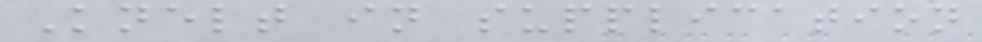Knelt in supplication
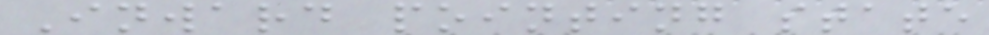Inward pointing state
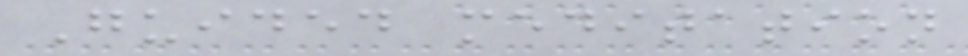Guided meditation
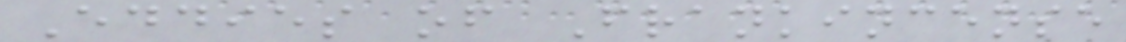Eddies of Frankincense
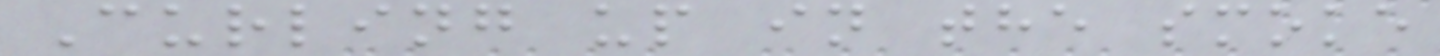Curling up in the smoke
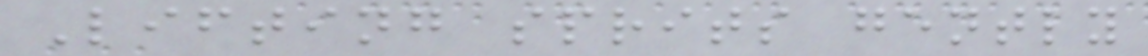Lifting sprits gently
